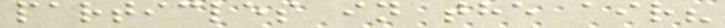particles in the air?
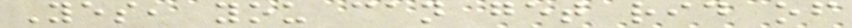Yes, you can get rid of
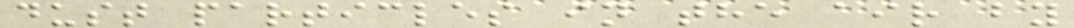dust particles in the air by
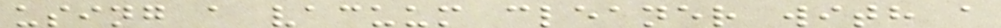using a vacuum cleaner with a
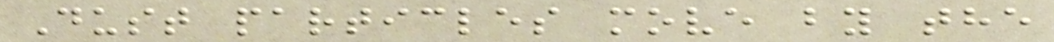Dust particles move by the
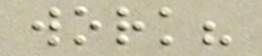work?
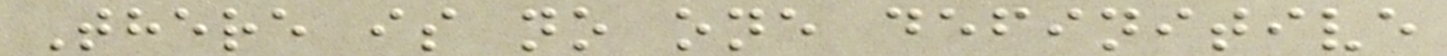There is no one definitive
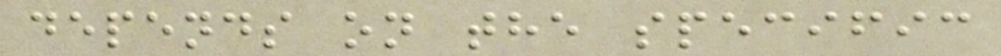depends on the specific
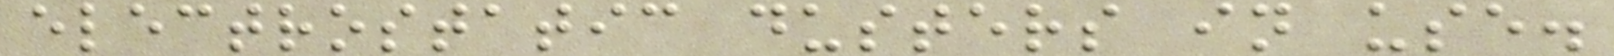electrostatic dusters in use.
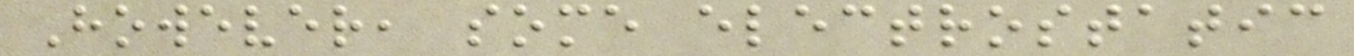However, some electrostatic
